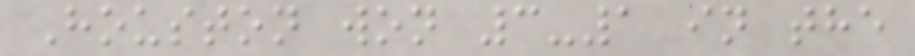Houston won 3-1 in the
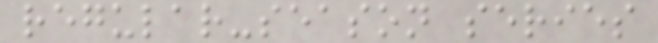regular-season series
